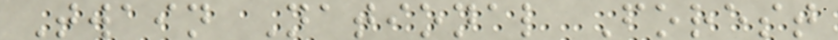Twain National Forest
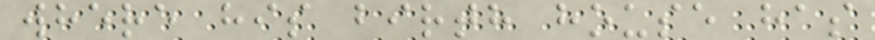where his birth house has
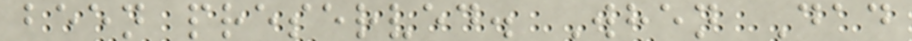been preserved. When Dad
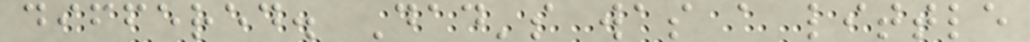differed. Dad's was a little
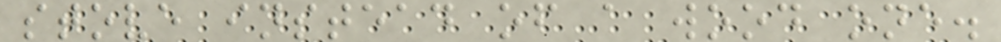stove instead of a wood one.
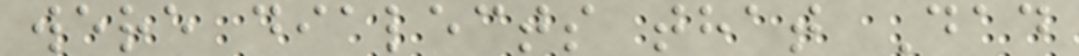were dialects that Dad
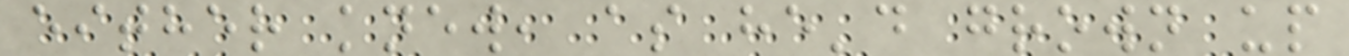either knew, as he'd grown up
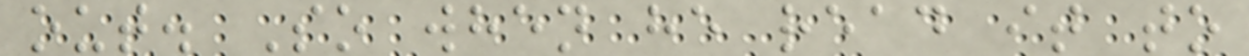out. So when he read it to
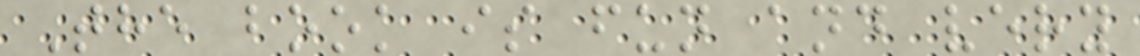The book is fun and very
